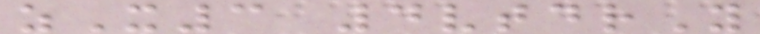zX3 4vtdrY
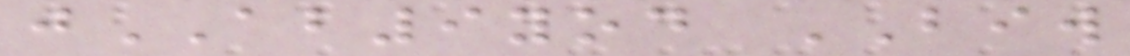jAB9yod BIW
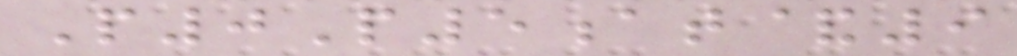P0P5at&9
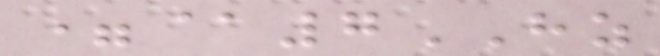=@7HZ
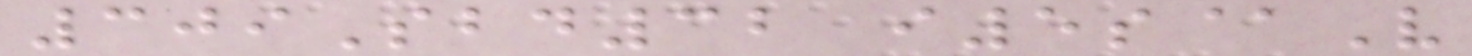309Sbd32 i5s@V
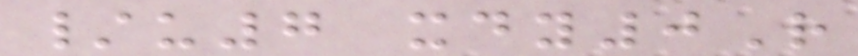/u7 xdy0R
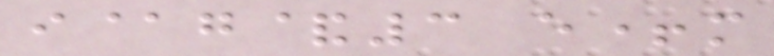i@g&3 e+m
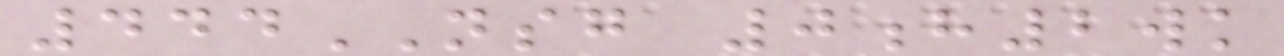444NSG 0h2wk
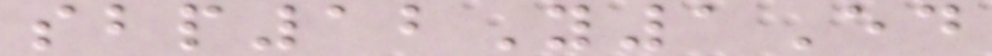sbp12Y1Ed
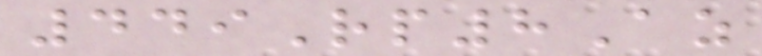449Rp8Az
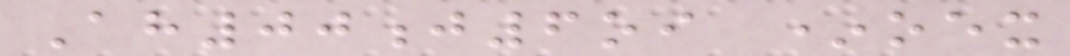Ah00j6oi *oex
